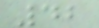42
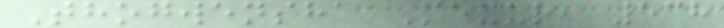Thogwensha Mexur, 538
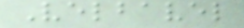Velbavel
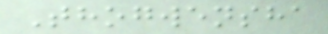Thogwensha
